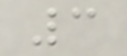3
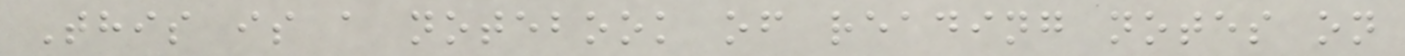This is a notebook of reading notes on
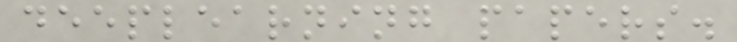deeplearning papers.
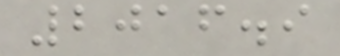2016.9
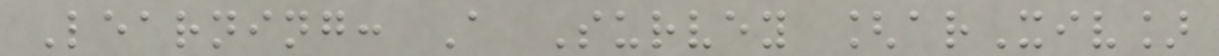Learning: A Survey [arXiv]
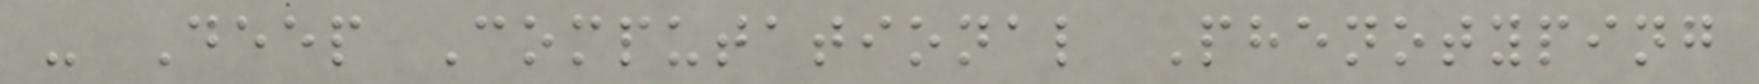- Deep Computational Phenotyping
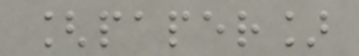[paper]
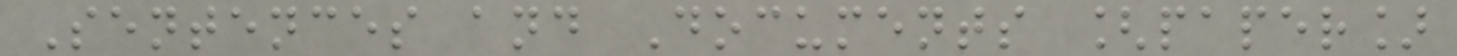Sentences and Documents [paper]
